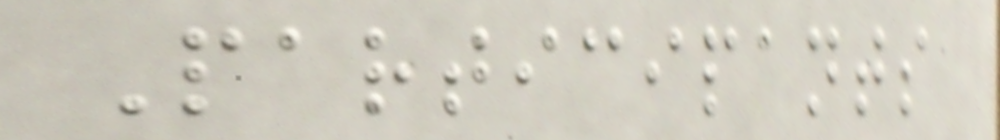Participants
